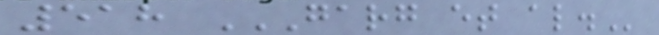518 GARG ET AL.
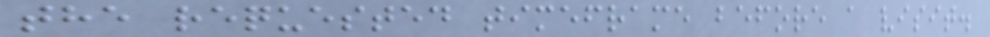the requested timeframe before a visit.
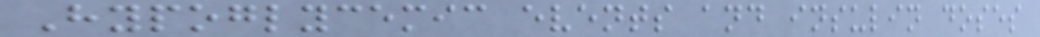Hypoglycemic events and insulin doses
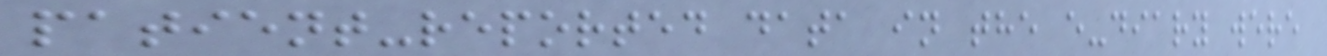patient-reported data in the e-diary were
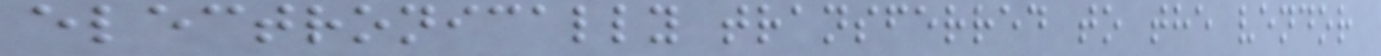electronically transferred to the vendor
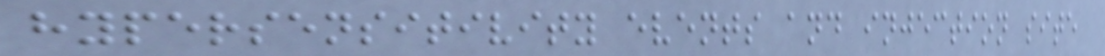hypersensitivity events and injection site
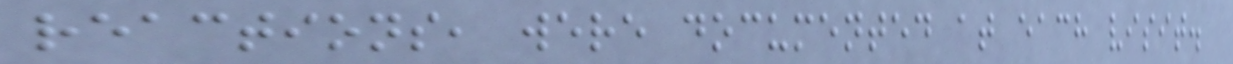reactions, were documented at each visit.
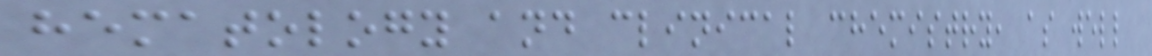hematology and clinical chemistry, as well
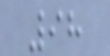98
